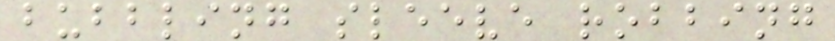bubbling sleeve robbing
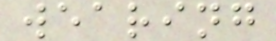wearing
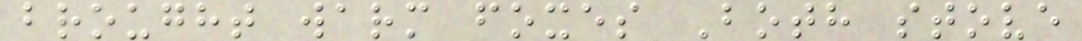brought warm foxes Both stove
